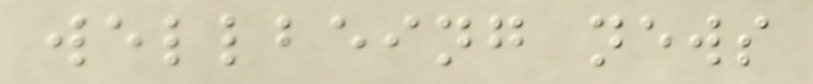wellbeing news
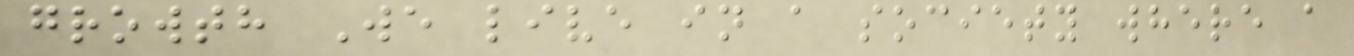growth We live in a society where a
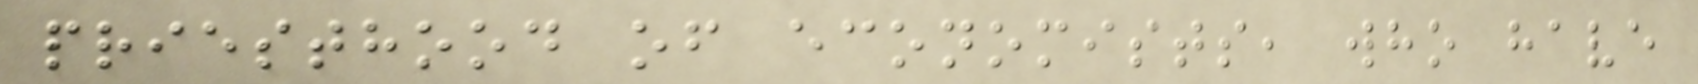priesthood of economists, who have
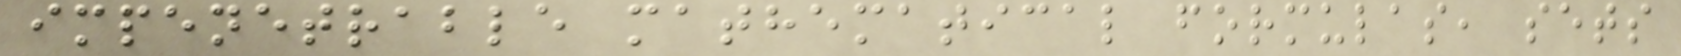impenetrable mathematical formulas, sets
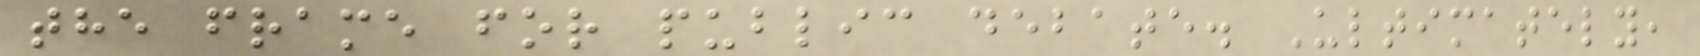the frame for public debate. Ultimately,
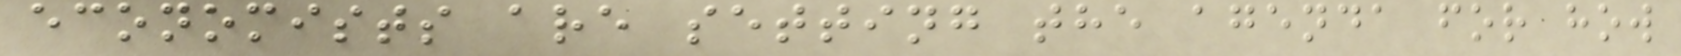economists are setting the agenda for how
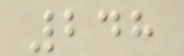248
